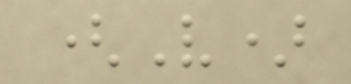(V)
